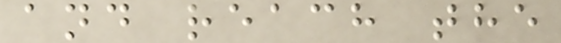and reach the
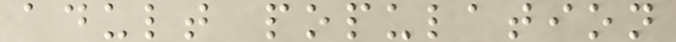adult population
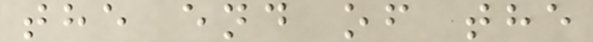the end of the
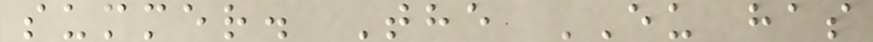summer. The EU has
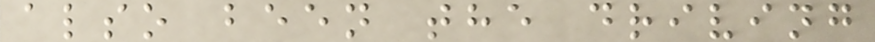also been the driving
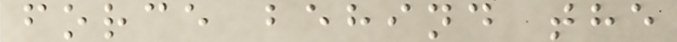force behind the
